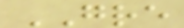GRE
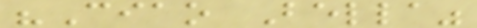"Ciao Bella"
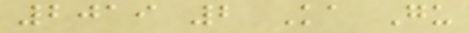2019 2 Ka Gu
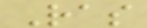Ras
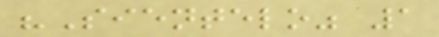"Sientelo" 1
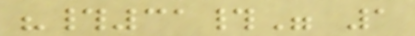"#31#" 1
